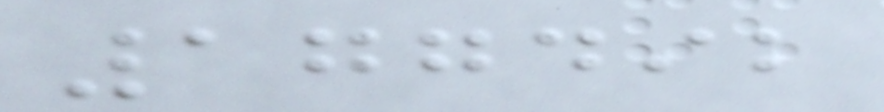177492
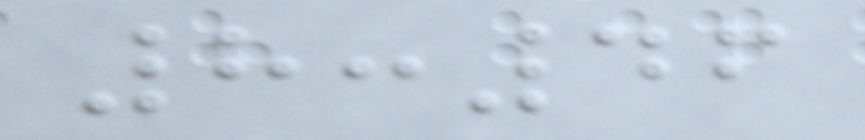8:46
